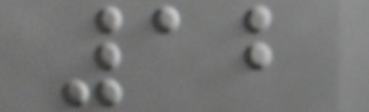12
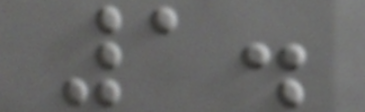1.
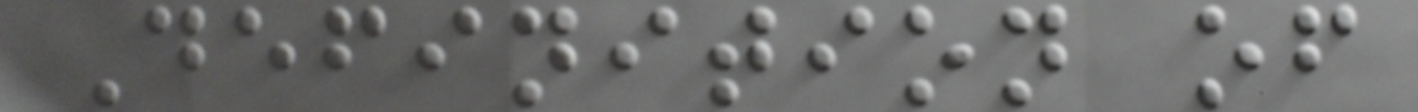Definition of
